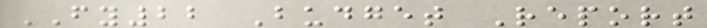FY22 Budget Report
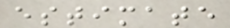estimate
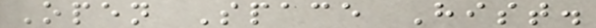Open Space Hist.
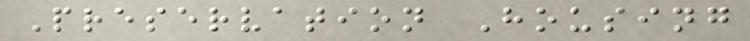Preservation Housing
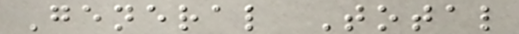General Total
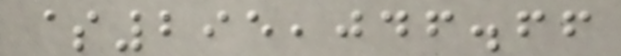$295,046.66
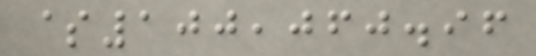$100,060.96
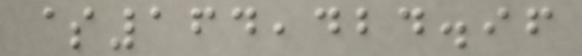$164,424.96
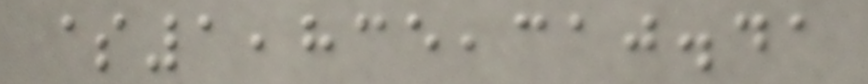$1,835,310.41
